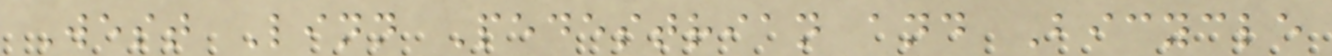West Linn Pedestrian and Bicycle
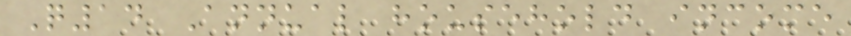Q14 Annual household income
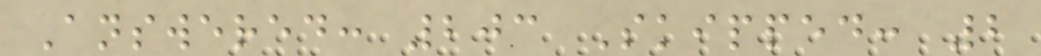Answered: 203 Skipped: 2
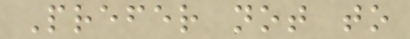Prefer not to
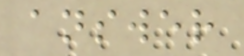answer
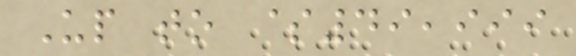Up to $49,999
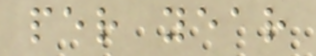per year
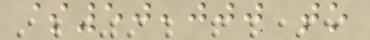$50,000 to
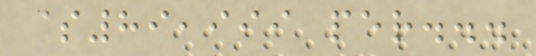$89,999 per...
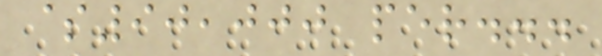$90,000 per...
